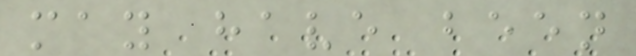may have been
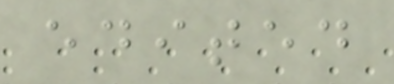edited
